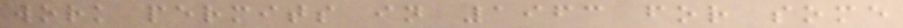work permits in 1963 for some
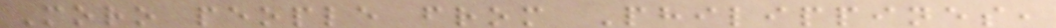Moro people from Philippines,
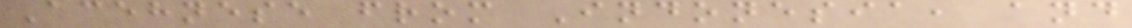Acehnese from Indonesia, and
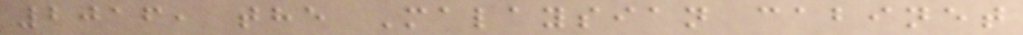2016, the Malaysian cabinet
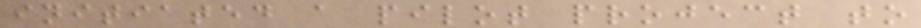initiated a pilot project to
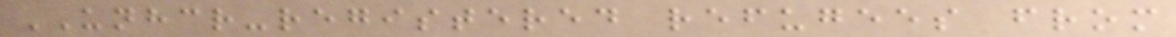UNHCR-registered refugees from
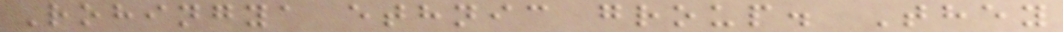Rohingya ethnic group. They
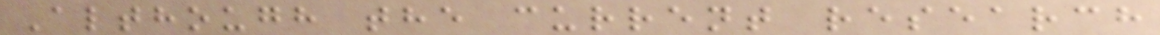Although the current research
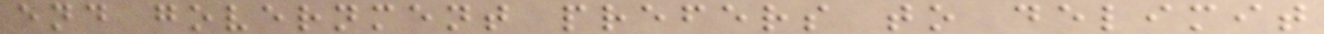end government prefers to delimit
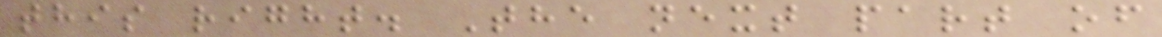this right. The next part of
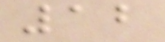12
